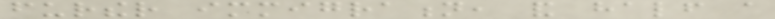further immigration, and half a
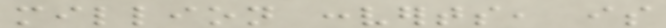million converts, is
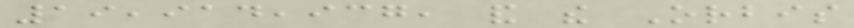19,914,937, and the Orbis
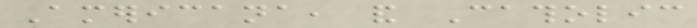Americana, and Catholic
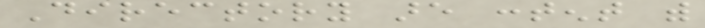Directory are content with
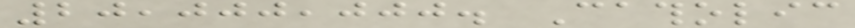20,000,000. Catholic
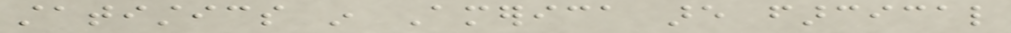statistics in America are farcical
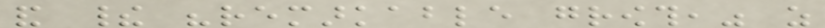and their "remarkable growth," as
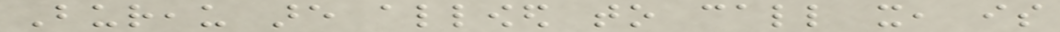Bureau are allowed to call it, is
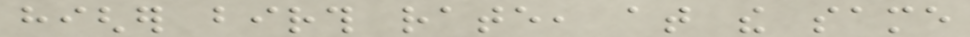higher birth rate, at the same
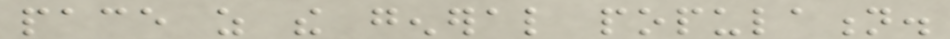pace as the general population.
